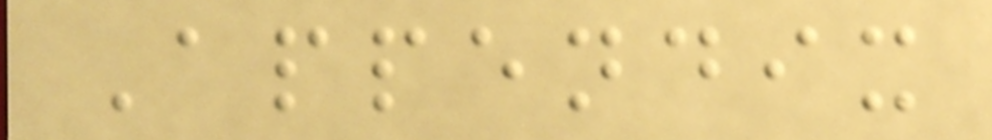Appendix
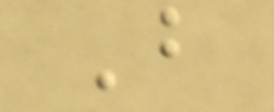B
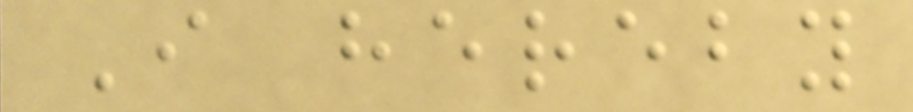I hereby
